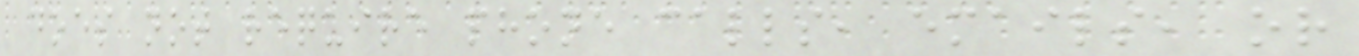does not require phone calls, emails, or
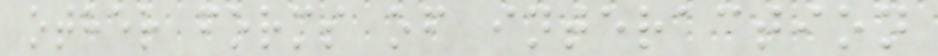other forms of interaction
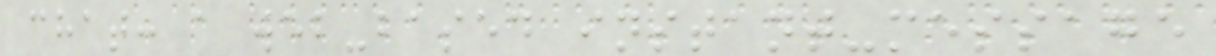chat: a web-based instant-message
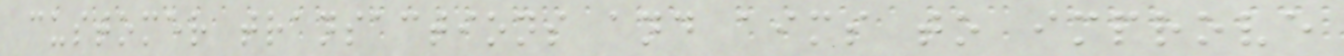customer transactions and aims to improve
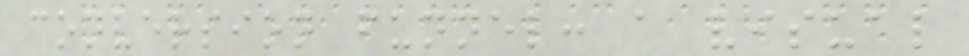conversion funnel: a visual
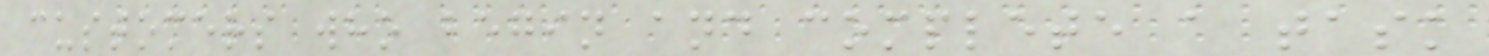customers who begin and complete a task
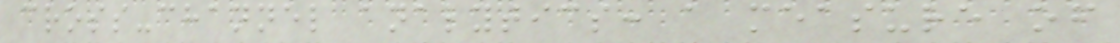cross-channel analytics: a measure of
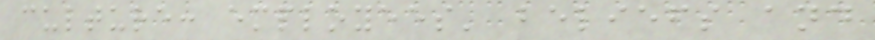culture: employees' beliefs and
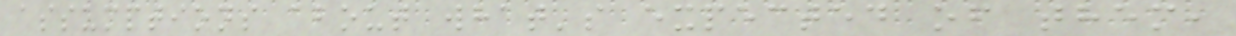assumptions about what's expected of them,
